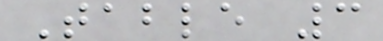Table 3
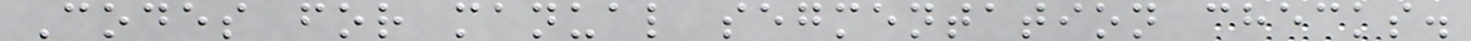Codes for manual segmentation checks.
